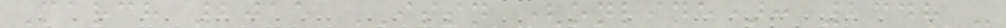March 2015 ISSN (online): 2348 -
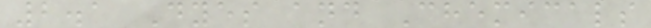2.1 Dyes and Chemicals
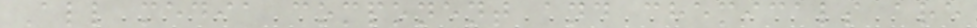All media component and chemicals are
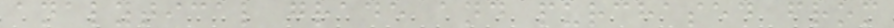analytical grade and purchased from
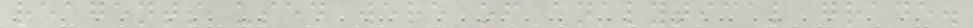reagents used were of analytical grade.
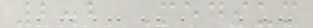2.2 Medium
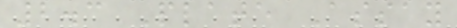2.3 Plate Assay
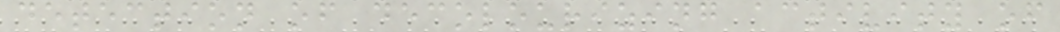detection of decolourizing activity of
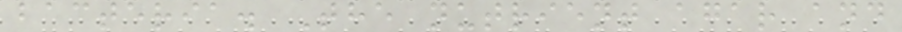bacteria. The nutrient agar and
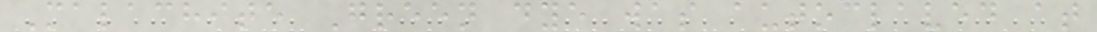Malachite Green dye was autoclaved at
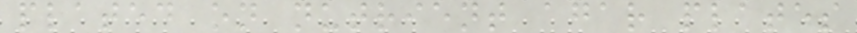plated on nutrient agar plates
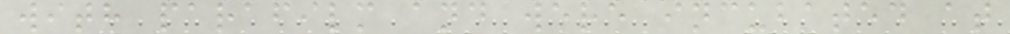with parafilm and were incubated at
